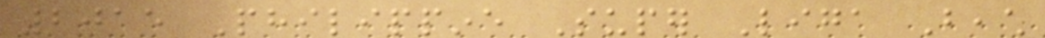2015 Philippine Super Liga Beach
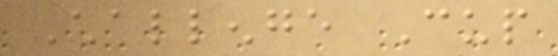Challenge Cup
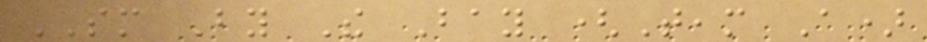SM By The Bay (Team A)
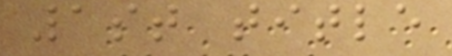1st title
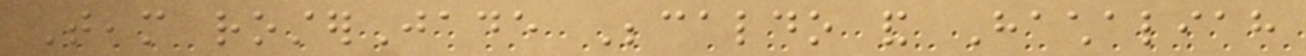Team rosterJade Becaldo and Hachaliah
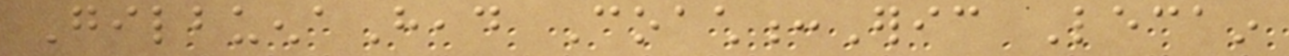GilbuenaHead Coach:Eric Lecain
